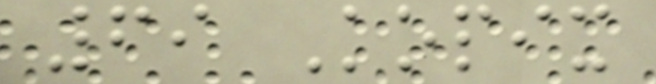69 Kopix
